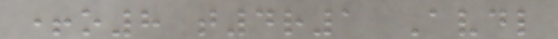+o8 t4r1 Avdl
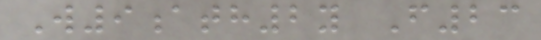W9ath2y F23
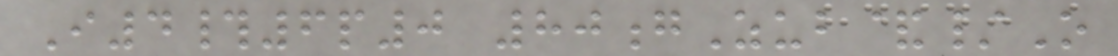I4#6p0 80gZub&/O
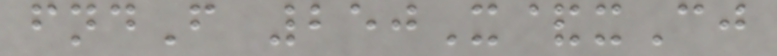fndF 250X&xCj
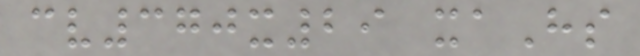cv370x29 xaHs
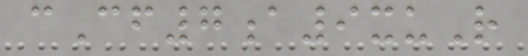cCf7a9xuR
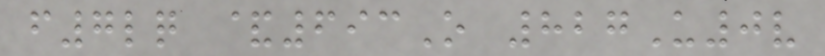f7lq &693O 827U0v
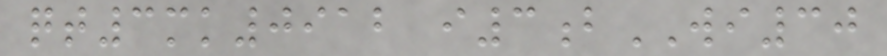qt3mk0912 i3bWI30
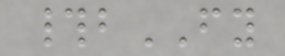#bFY
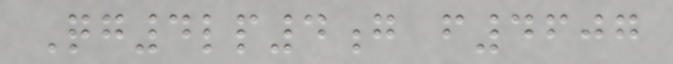Qg4lp4g f4607
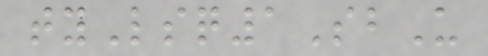tyLsq1SbU
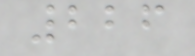226
